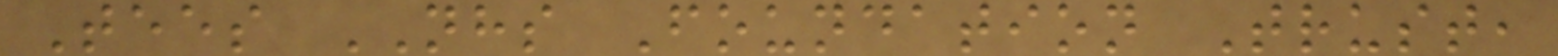Tees NHS Foundation Trust,
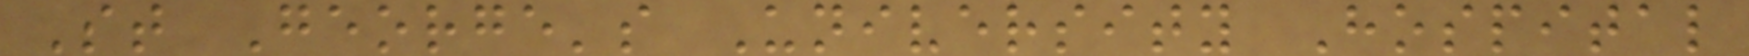St George's University Hospital
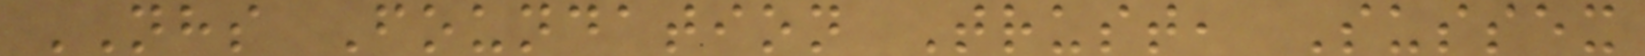NHS Foundation Trust, Sussex
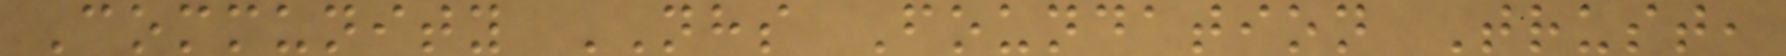Community NHS Foundation Trust,
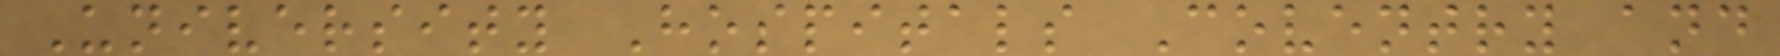University Hospitals Coventry and
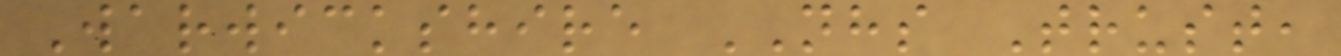Warwickshire NHS Trust,
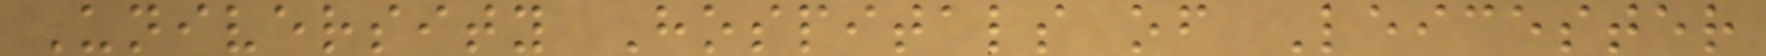University Hospitals of Leicester
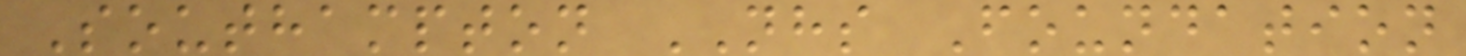Southampton NHS Foundation
